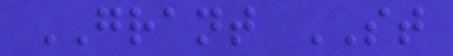GRANT ST
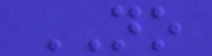NO
